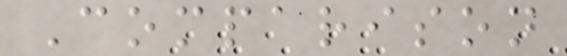Comparison
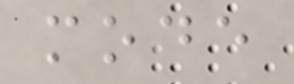mode
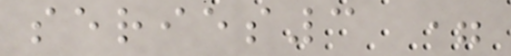series3 =
